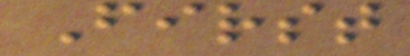First
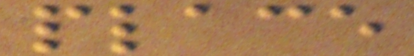place
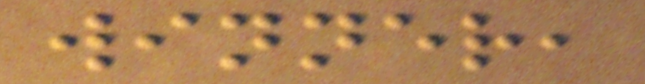winner,
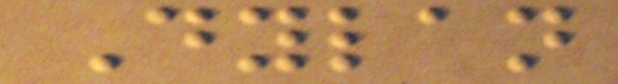Dylan
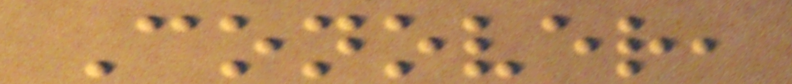Conover,
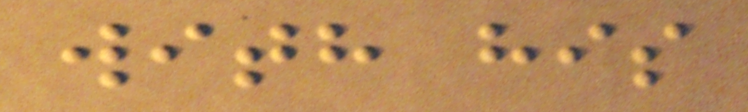with his
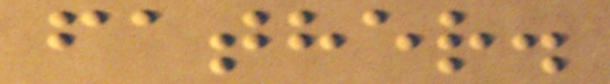father.
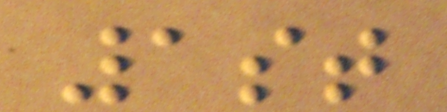1st
